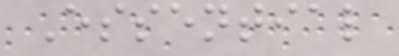Essential
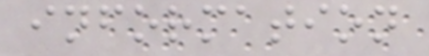information
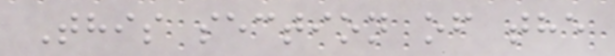This section of the
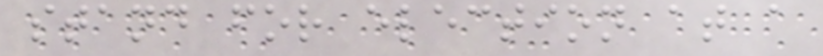stand for election at a
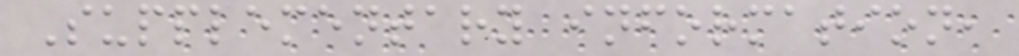Supplementary information,
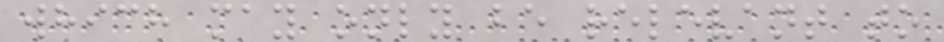which may only be relevant to
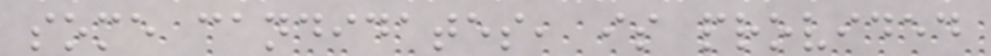some candidates, is provided
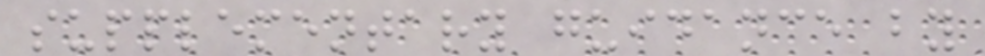supplementary guidance by
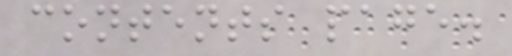contents page.
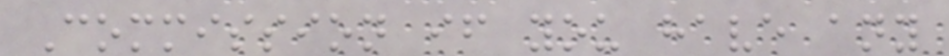Commission if you have any
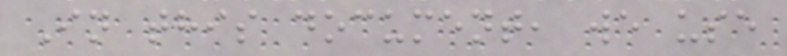In this document, we use
